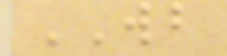WB
